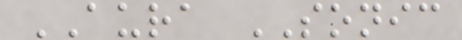AURA SONIC
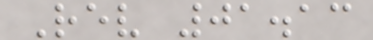Rev 01.13
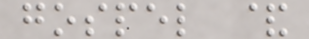gospel &
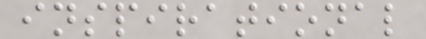inspirational
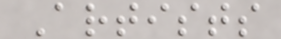Artists
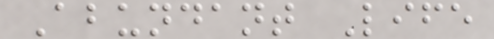Abundant Life
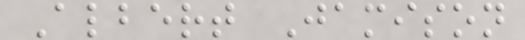Albert Jamison
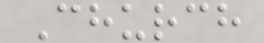Church
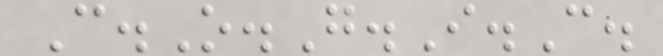C.O.G.I.C.
